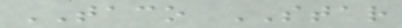TACO STAR
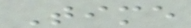Time
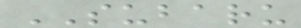SUBARU
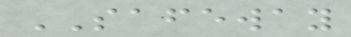SAFEWAY
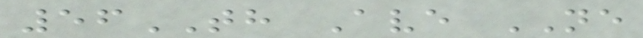56TH Ave NE
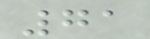71
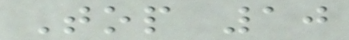Top 10
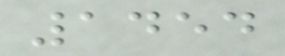1454
